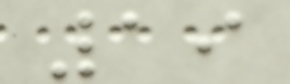19
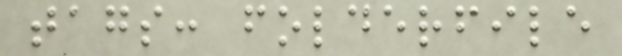tags: folderfile
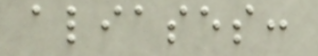aliases:
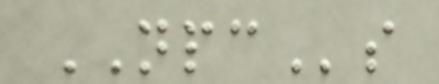NPCs
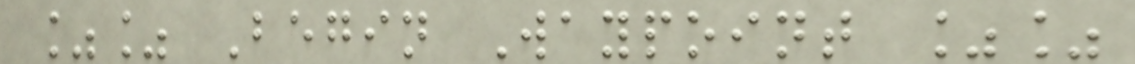%% Begin Waypoint %%
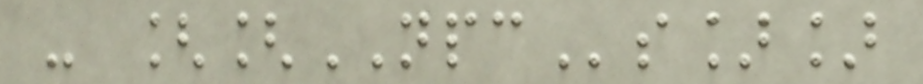- [[NPCs]]
